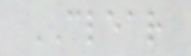CLEAR
